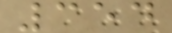354
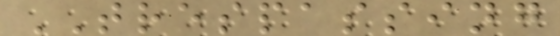TRESPASSING
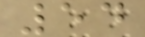54
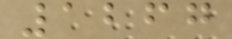1267
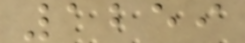1259
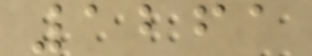1261
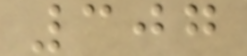307
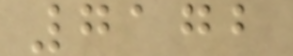7172
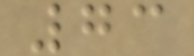73
